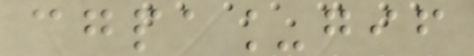cgpa_gif
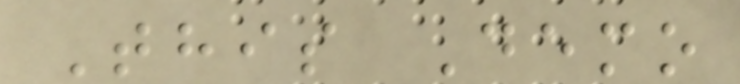This Demo
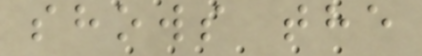shows the
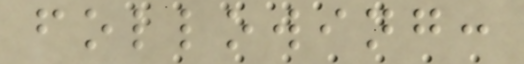following:
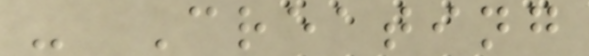- Creating
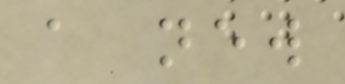a new
